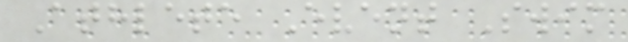Athlete Event Swim
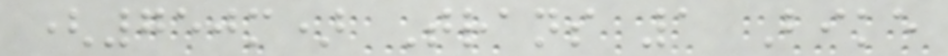(750m) Trans 1 Bike
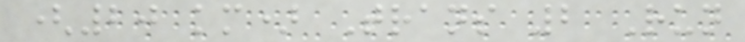(20 km) Trans 2 Run
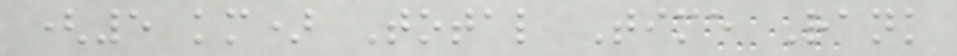(5 km) Total Time Rank
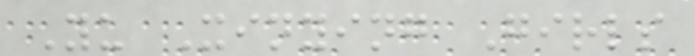Yu Xinying Girls
